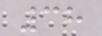38
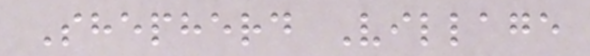Shepherd Village
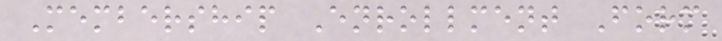Membership Enrollment Form
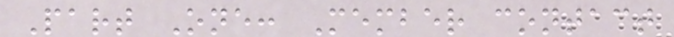Part One: Member contact
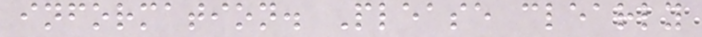information. Please clearly
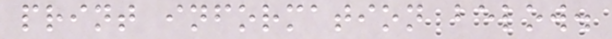print information below.
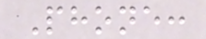Phone:
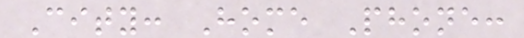City: Home Phone:
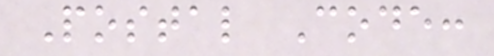Postal Code:
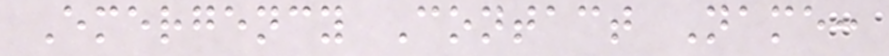Emergency Contact Name:
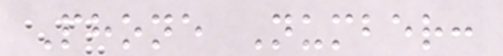Phone Number:
